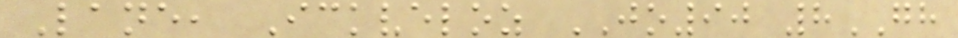Lane, Ickveloz JO90 8GH
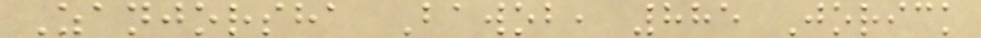Zanjorsha Bawob, 885 Jorick
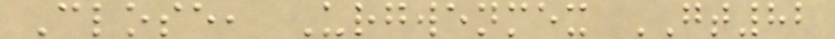Close, Urgwenmex GT82
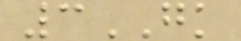3GK
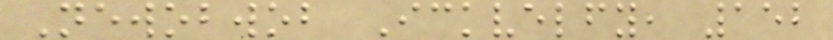Newobwob Ickvelfy, 152
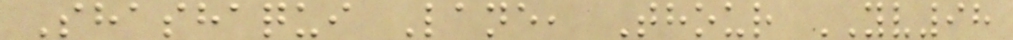Shashaqui Lane, Thour YV98
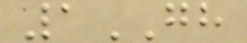1GH
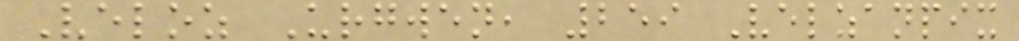Veloz Urgwen, 259 Velzanpix
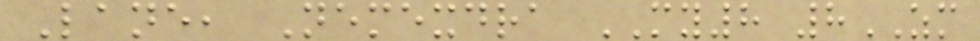Lane, Nemexdra MY8 8ZM
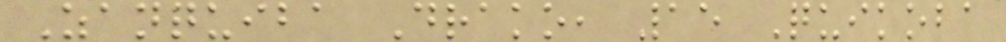Zanquiba Drako, 15 Quikoba
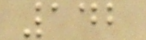142
